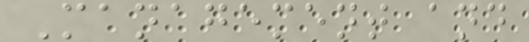Management and
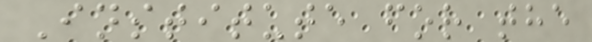Institute for the
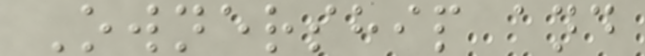Ownership and
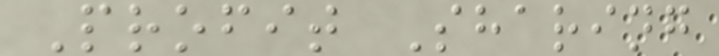Profit Sharing
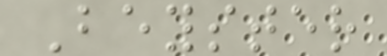Beyster
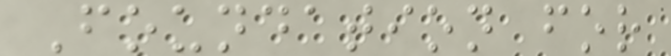Foundation for
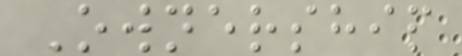Ownership
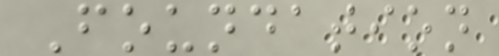Foundation
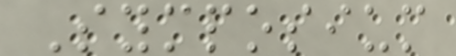Symposium
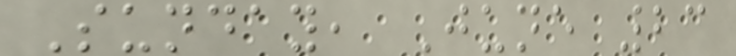Sunday, June 23
